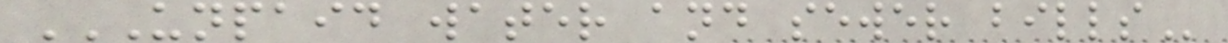UNPAID WATER AND SEWER BILLS
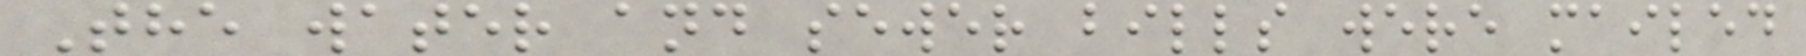The water and sewer bills were mailed
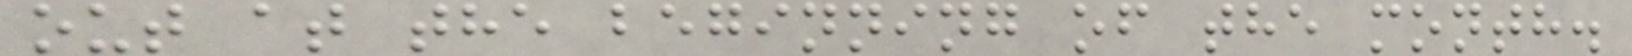out at the beginning of the month.
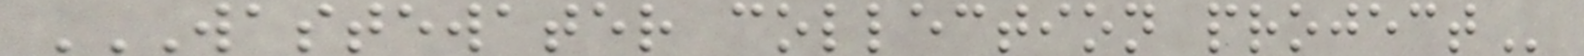WASTEWATER COLLECTION PROJECT
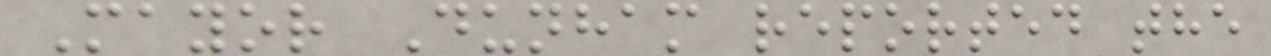Mayor Dunham reported the
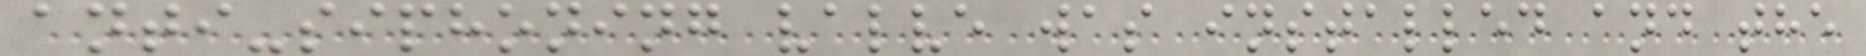anti-siphoning valve was installed and the
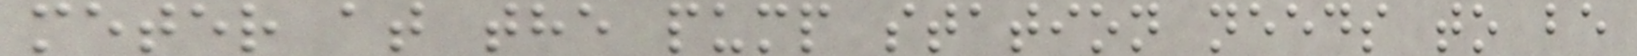meter at the pump station needs to be
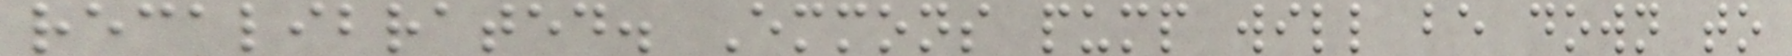recalibrated. Emmons pump will be down to
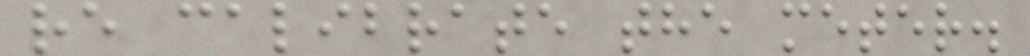re calibrate the meter.
